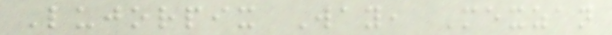Lujorpix Way, Mexzan
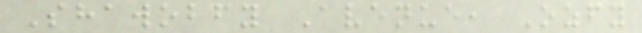Shawobfy Avenue, Ozfy
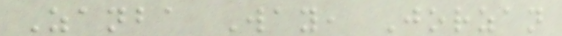Zanba Way, Jorzan
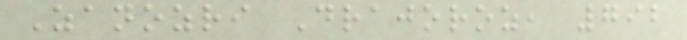Zanozri Drajoroz, 792
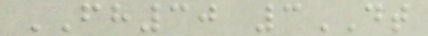FH30 3DT
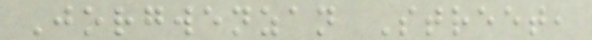Jorgwenzan Street,
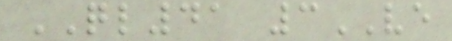QL41 3VE
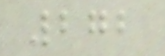272
